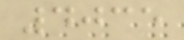4035
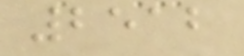2512
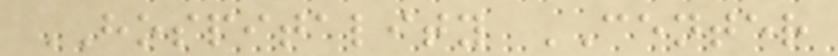HOSPITALITY CENTER
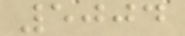5004
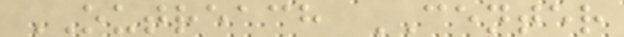OUTREACH CENTER
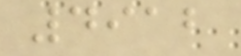4912
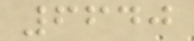6640
